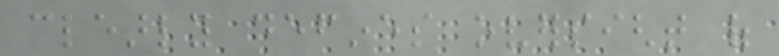clearly defines oversight of
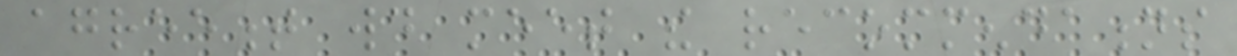agreement would meet the recommendations
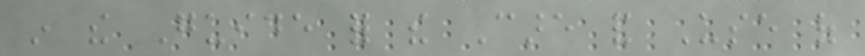in the Guide for the Care and Use of
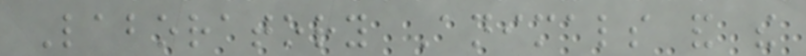Laboratory Animals and the
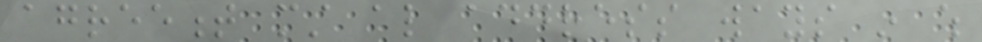agreement must also address ways in which
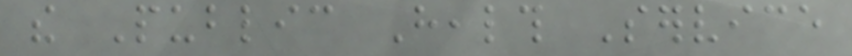the Public Health Service
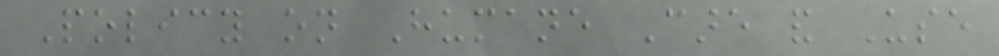Policy on Humane Care and Use
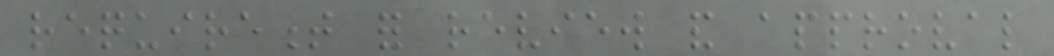requirement for review and approval
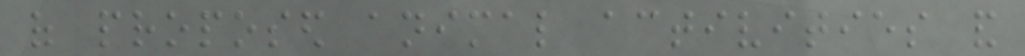of proposed animal activities and
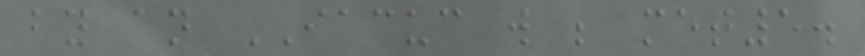by an IACUC will be met5.
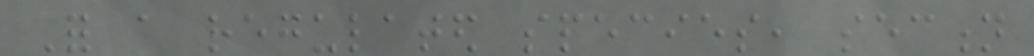For a regulated species, section
